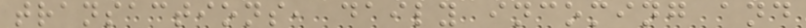transactions, daily incoming and
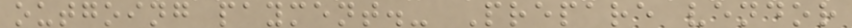outgoing payment.- Prepare vendor
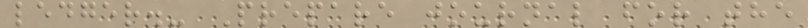ledger.- Prepare journal for the
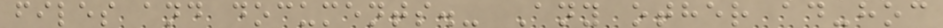files and documents.- Any other ad-hoc
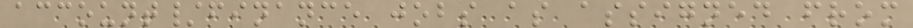account/finance jobs as assigned from
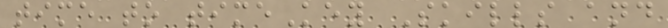time to timeKey Skills and
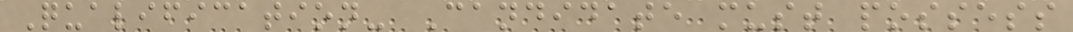Qualification- Candidate must possess
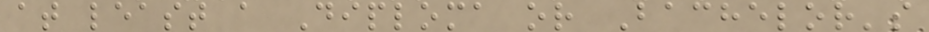at least a Diploma or Bachelor's
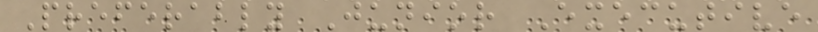Preferably Junior Executive
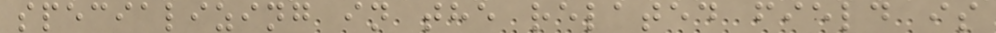specializing in the related field is
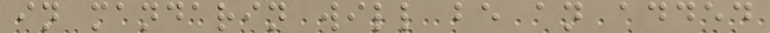in mandarin will be an added
